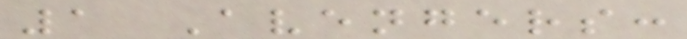1 Avengers:
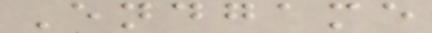Endgame
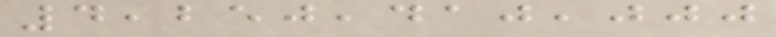4,250,410,000
